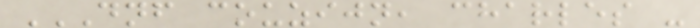DNF COUZIJN, CHARLES -
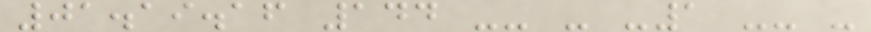01.19.16 144 -- - -1 -- -
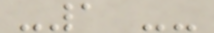-1 --
